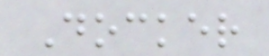Docker
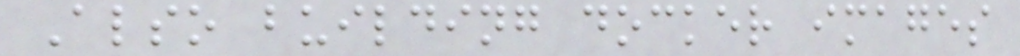Also building docker images
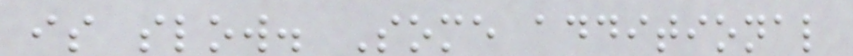is slow. Some additional
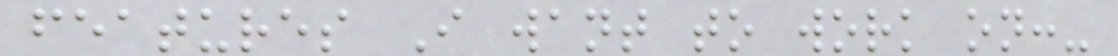features I want to work on:-
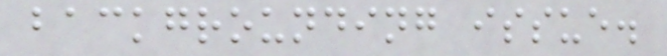backgrounding issue.
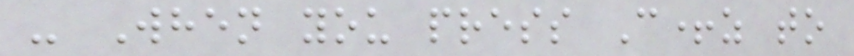- When you press C+z to
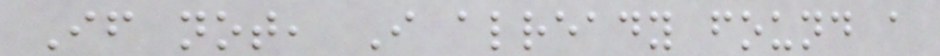If not, I already found a
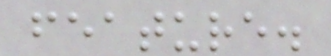feature.
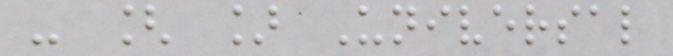- [ ] Universal
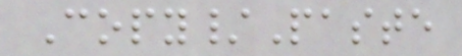Copy/Paste
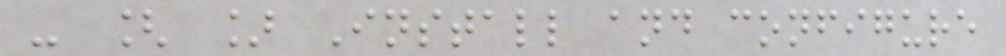- [ ] Install and configure
